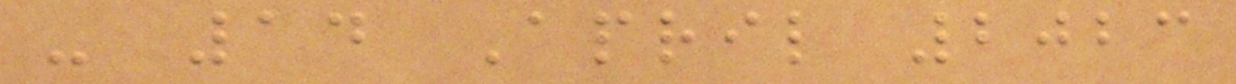- 14 April 2023
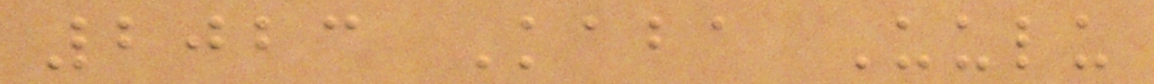2023 Kaba Uulu
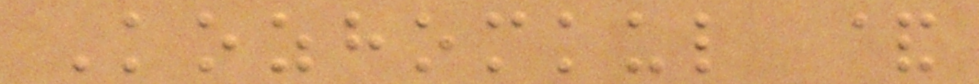Kozhomkul &
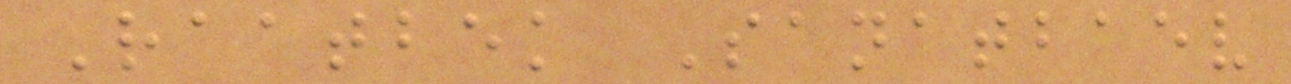Raatbek Sanatbaev
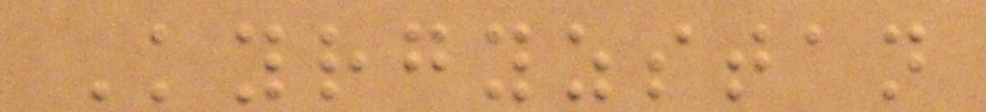Kyrgyzstan
